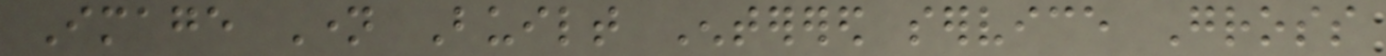Image Name Built Enterered service Gross
